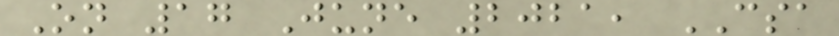On 17 June 2021, CSA
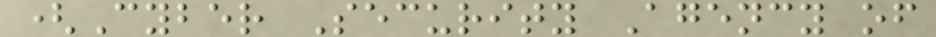(Cyber Security Agency of
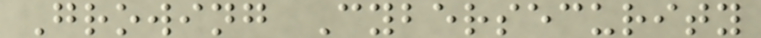Growing Cybersecurity
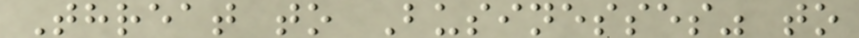Threat to Businesses" to
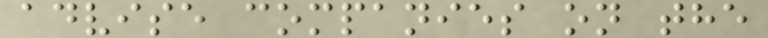advise companies on the
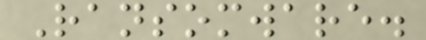Ransomware.
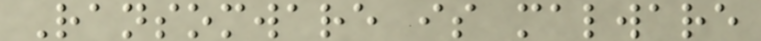Ransomware is malware
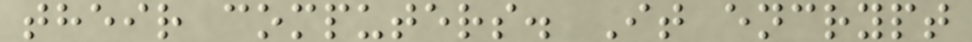their computers. It encrypt
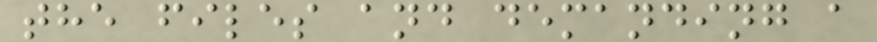the files and demanding a
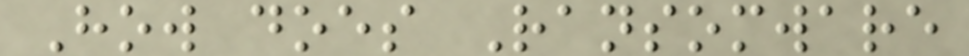How does Ransomware
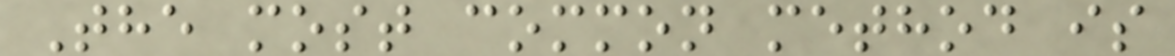The most common method is
